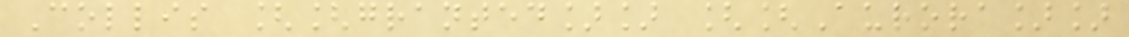Collis [[granted]] [[Aurora]]
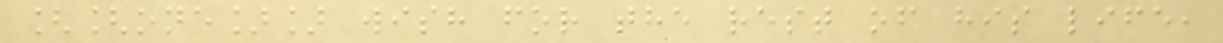[[one]] wish for the rest of his life,
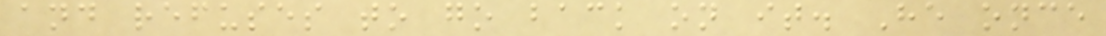and refuses to go back on it. He once
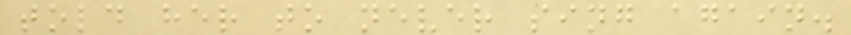told her to never sing again.
